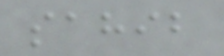sahib
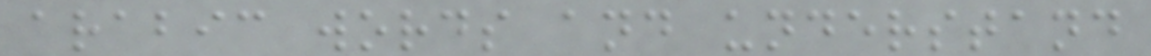arabic words and understand
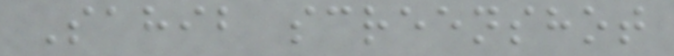Sahib screenshot
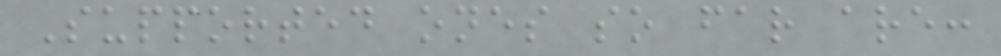Supported ones so far are:
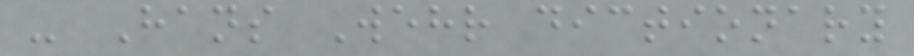- Hans Wehr dictionary
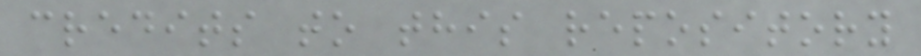credits to this repository
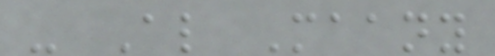- Al Maany
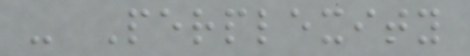- Perplexity
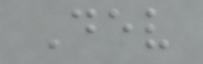Dev
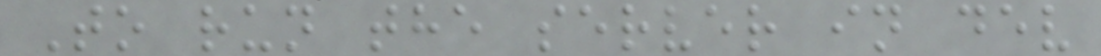To run the server in dev
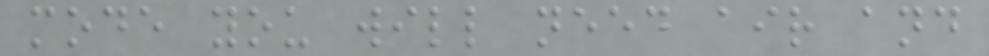mode you will need air and
